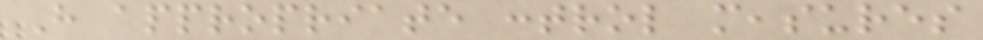Have appropriate control measures
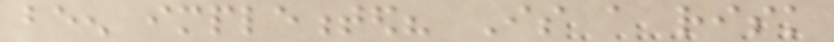been implemented? Is a risk
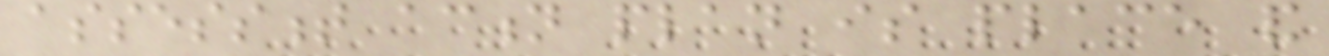assessment action plan is place and
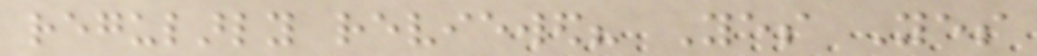regularly reviewed? Yes Yes
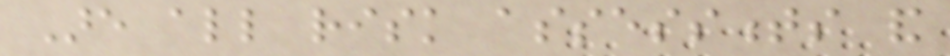Are all risk assessments and
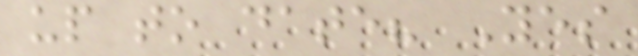up to date? Yes
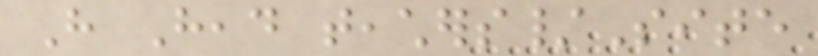Have Head teachers/Site
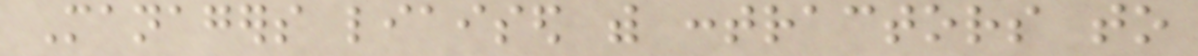Managers liaised with contractors to
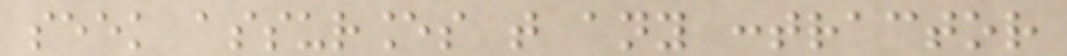seek assurances that any contractor
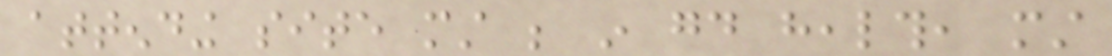attending site must be in good health, must
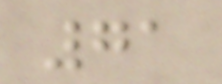71
